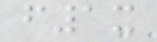f1x
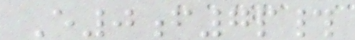E0f7p#
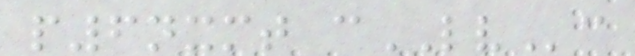p6nxmt cLVc
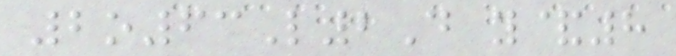2o63L2D y&8
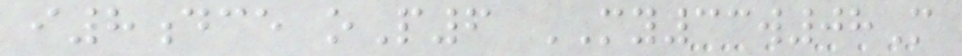i8dce oP6 MY33w08M
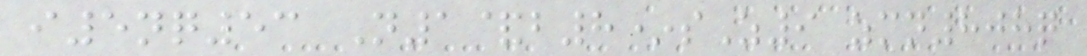i5nq53 N1&b8*sZ9 zmn808q
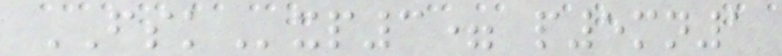FSKxp3= p5mn1
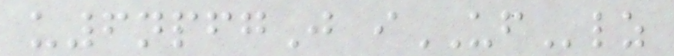u6npfgJ iUFlz
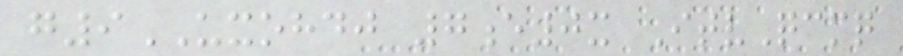g9UXOHDJ 7e0x ItvQcmq
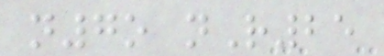n7o nR25
